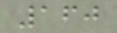160
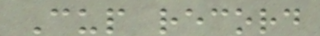Cup record
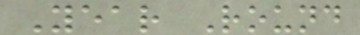Year Round
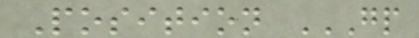Position GP
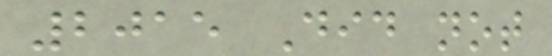2015 Did not
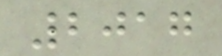2017
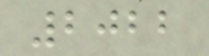2022
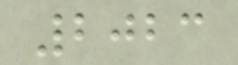2023
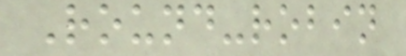Round-robin
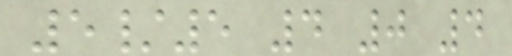5/5 4 0 4
